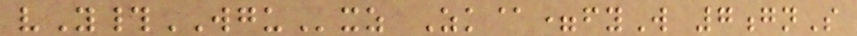vY#WGUxz Zk@=fyW 7gnS
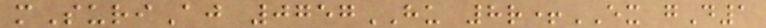mSuriAj 0757HU 8r+EX gD1
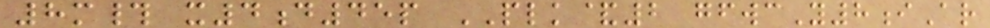8m# x4d45p PLK&2 gfwcY8iAr
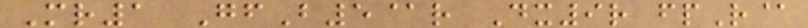Mr1 GfB5@r Dx9r fpR@
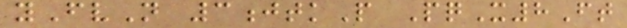yFvN 3jtkP PqX8Ft
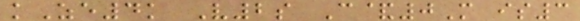kZe4k V2s C&0M is3
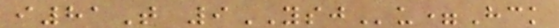i81T 9YSJu=Hck
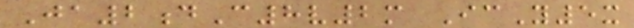Ja2dC8v2m IcY5x
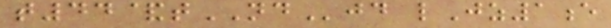t44&tNDjd lJz1e
